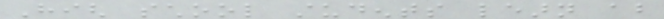High school students learn about
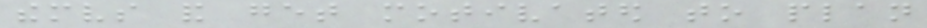themselves and get motivated to plan
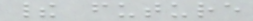their future
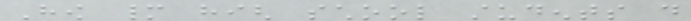How many high school students do
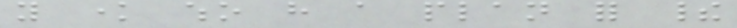you know who have a plan for their
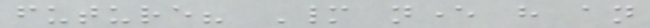future? Many never have an
